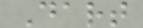Dart
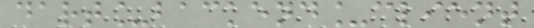dart_backend_client
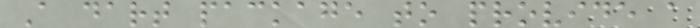A dart package to provide a
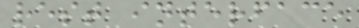rest interface
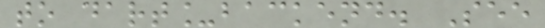to dart_backend. See
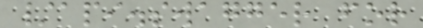/api.swagger for
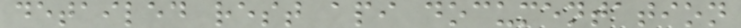detailed rest api documentation
